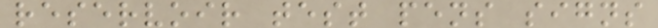reservoir test pens signs
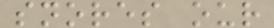snores our
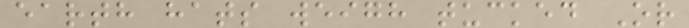earth hats weigh tucked Or
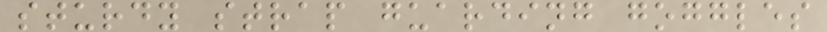sturdy strap guarding goggles
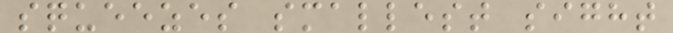squeezes smallest sight
